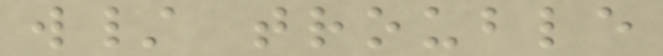w/ trouble
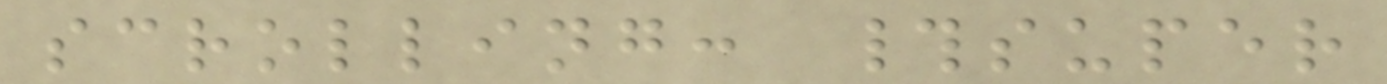scrolling: #super
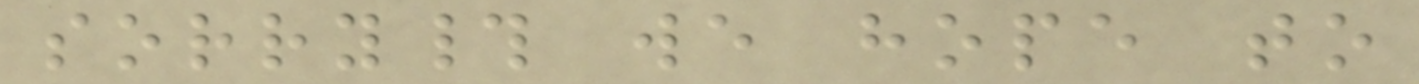sorry# we hope to
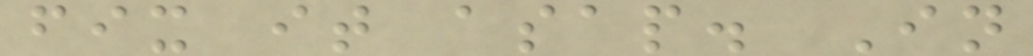fix it asap. In
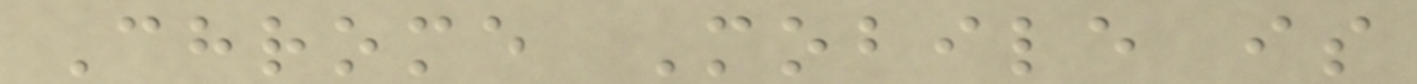Chrome Mobile is
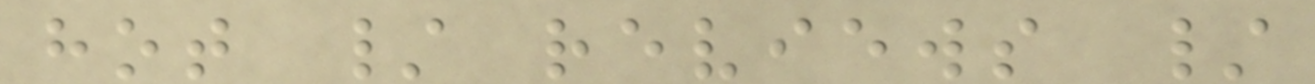hot / reviews /
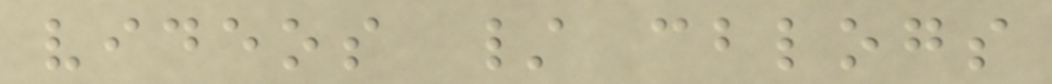videos / cblogs
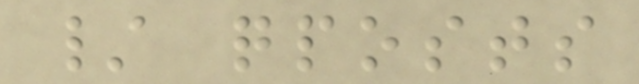/ qposts
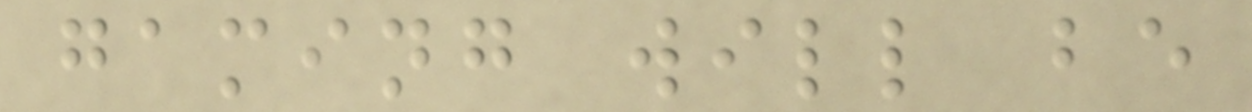gaming will be
